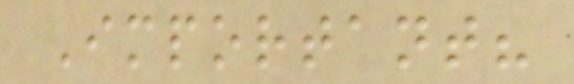Important?
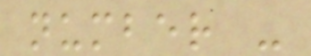number -
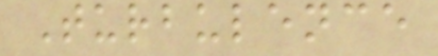Turbulence
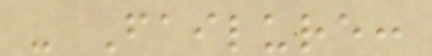- Failure:
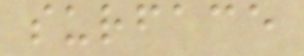surface
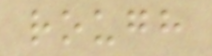rough
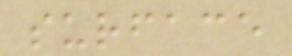surface
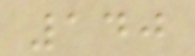140
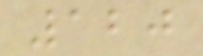120
